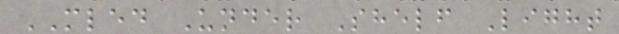MLED Under Shelf Light
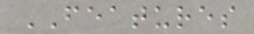FEATURES
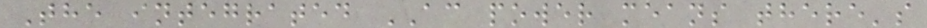The integrated AC power means there's
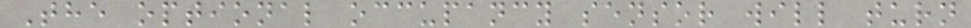The optional occupancy sensor will turn
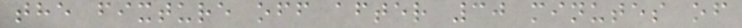the fixture off after 30 minutes of
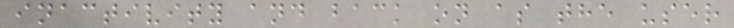inactivity and back on as the user
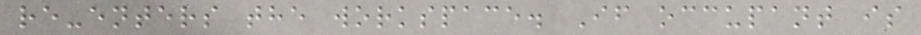re-enters the workspace. If occupant is
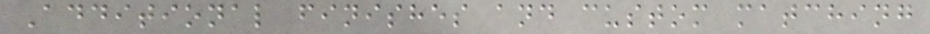Additional finishes and custom matching
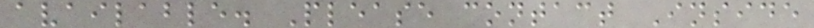available. Please contact Inside
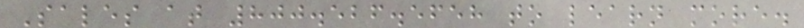Sales at 800.526.5658 to learn more.
